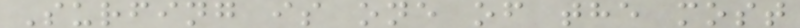Surfing is one of the most
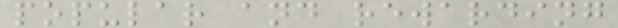popular and rewarding
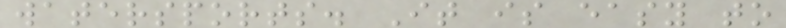watersports. It is easy to
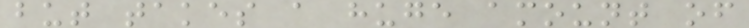but takes a huge amount of
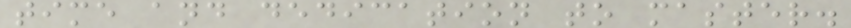time and dedication to master.
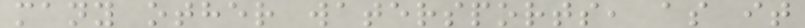many other watersports, as it
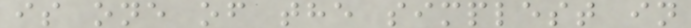is one of the simplest in
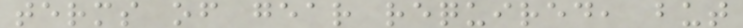terms of gear required, but
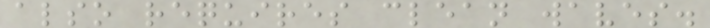also requires clean waves.
